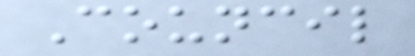Council
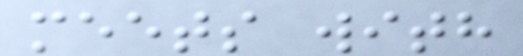meets with
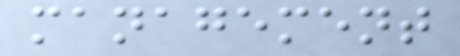management
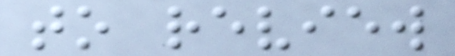to review
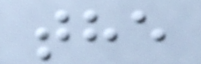the
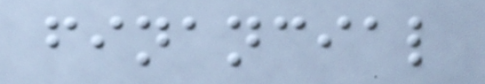financial
